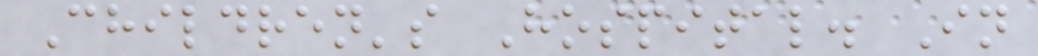Children's Hospital. In
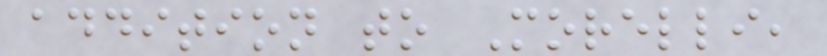addition to Morelli,
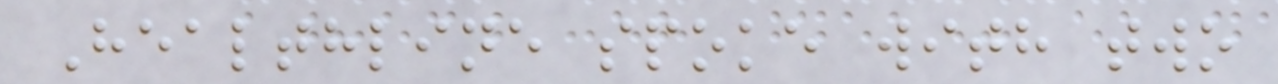Healthline spoke with two
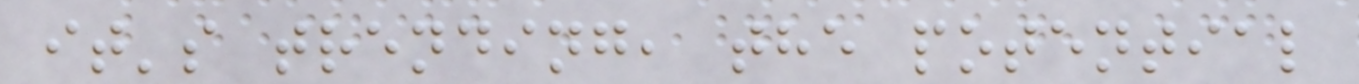it's trending, the potential
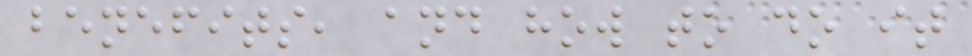benefits, and how to do it
